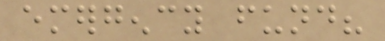emergency fund?
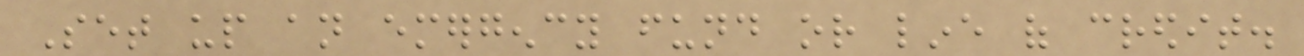Set up an emergency fund or line of credit.
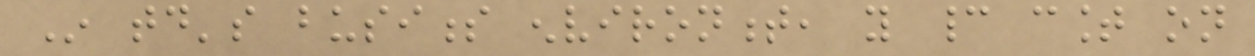In today's business environment, you cannot count on
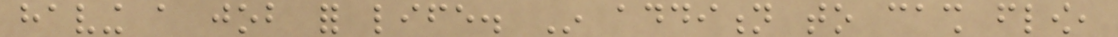having a job for life. In addition to cash flow,
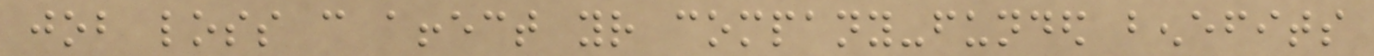job loss can affect your company-funded benefits
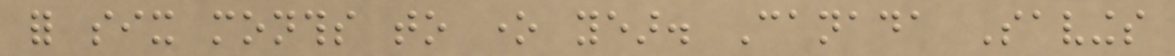for six months to one year. Canada Savings
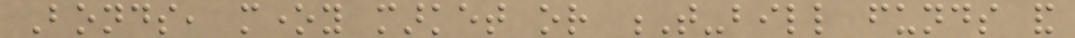Bonds, money market or T-bill funds and
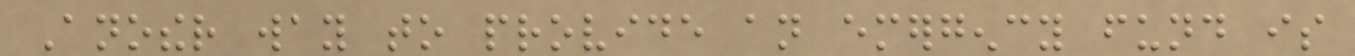Another way to provide an emergency fund is
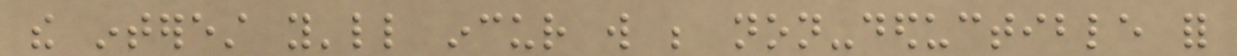the interest you'll incur will be non-deductible for
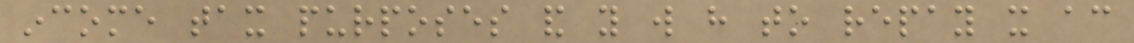income tax purposes and you will have to repay it according
